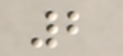2
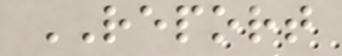REPORT
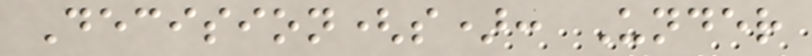Decision(s): Under
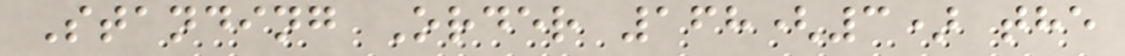Standing Order 168(3) the
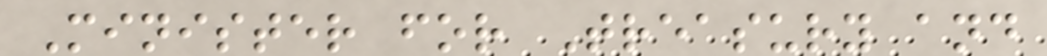Minister for Treasury and
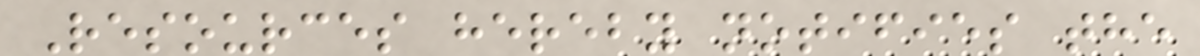Resources hereby notifies the
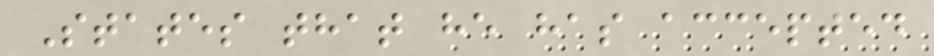States that he has accepted
